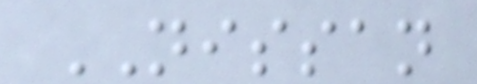NISSAN
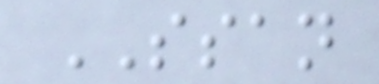SSAN
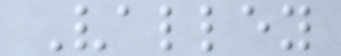Valley
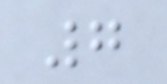7
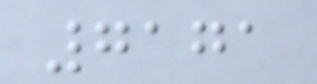7171
